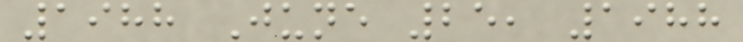1988 June 25, 1988
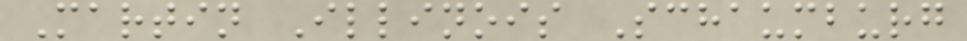Martin Illinois Schaumburg
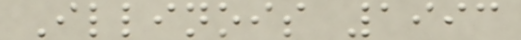Illinois 1993
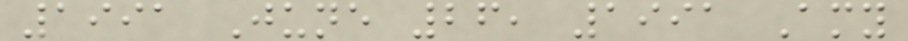1991 June 26, 1991 Amy
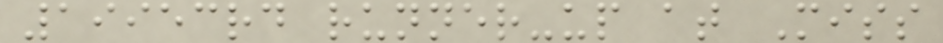19953rd runner-up at Miss
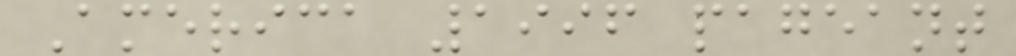America 1996 pageant
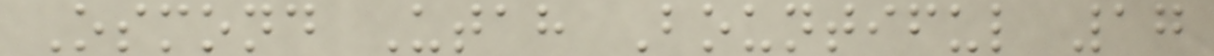Osmond Utah Bountiful 17
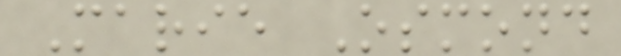Marie Osmond
